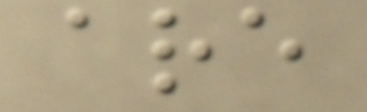are
